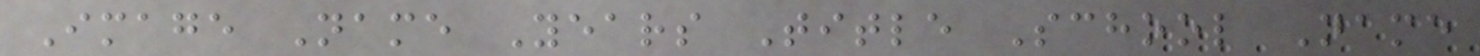Image Name Years Title School Name
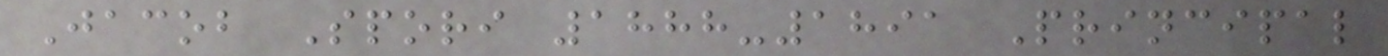Jacob Spori 1888-1891 Principal
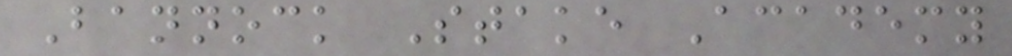Bannock Stake Academy
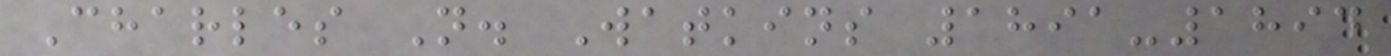Charles N. Watkins 1891-1894
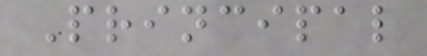Principal
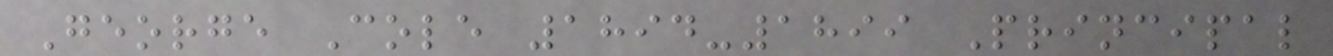George Cole 1894-1899 Principal
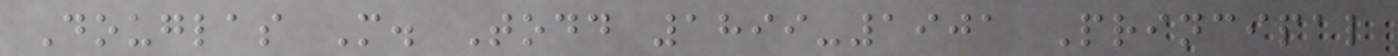Douglas M. Todd 1899-1901 Principal
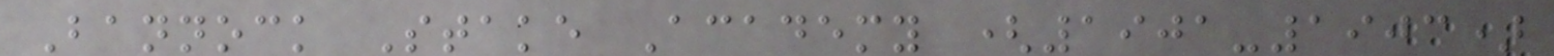Bannock Stake Academy (1901-1903)
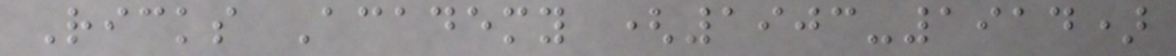Ricks Academy (1903-1914)
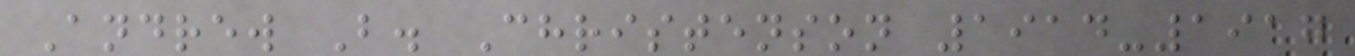Andrew B. Christenson 1914-1917
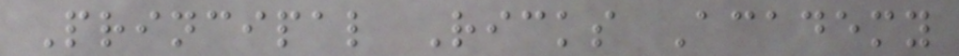Principal Ricks Academy
